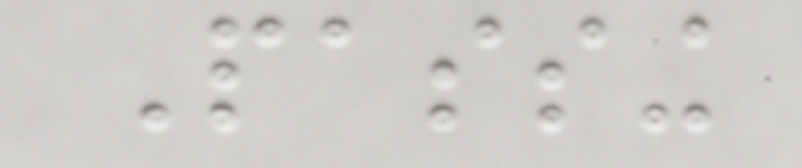Passing
